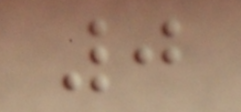0
